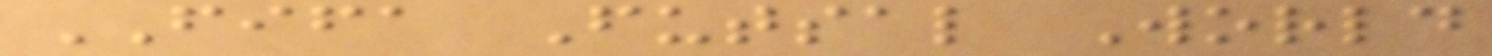FIFA Futsal World
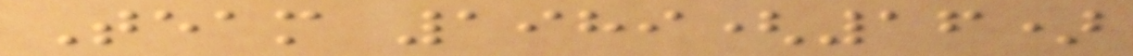Team 1989(16)
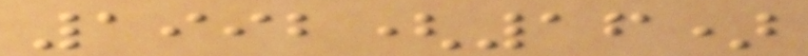1992(16)
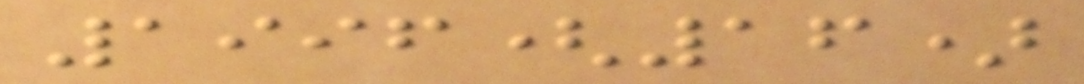1996(16)
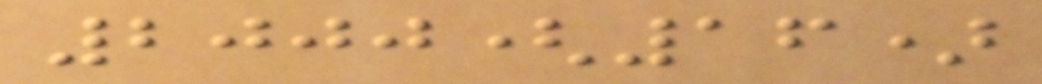2000(16)
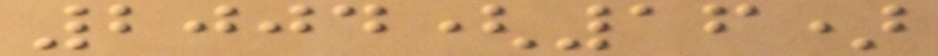2004(16)
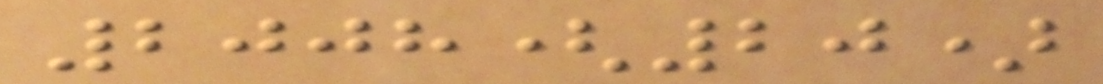2008(20)
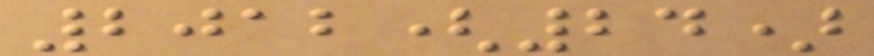2012(24)
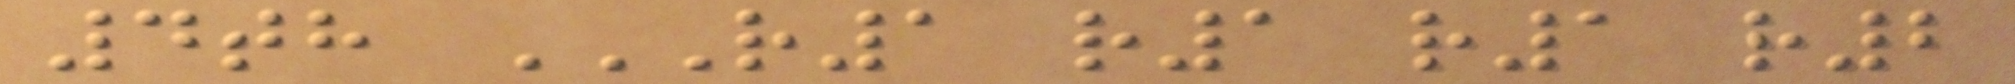4th R1 R1 R1 R2
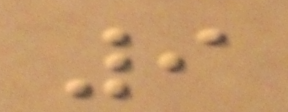9
